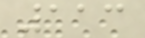113
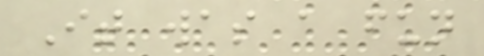It was a fun
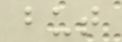but
